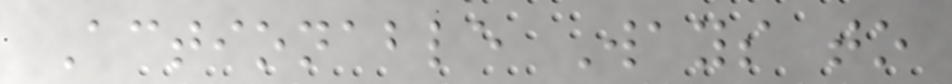Actionable Ways to
